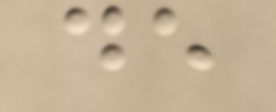de
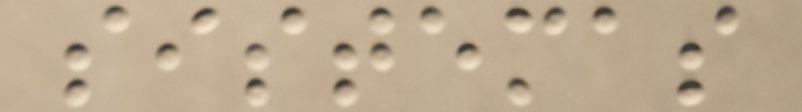sistemas
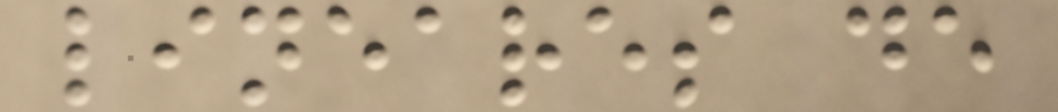lineares de
